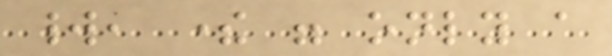world, there were only a
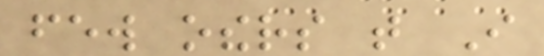few others that I
